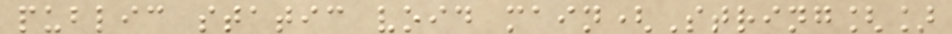public static void main(String[]
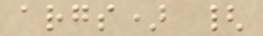args) {
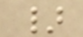}
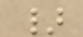}
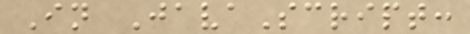In JavaScript:
